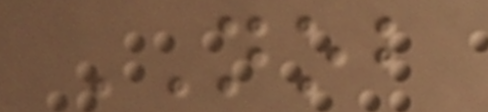NOB
